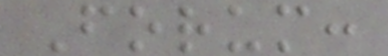Forum:
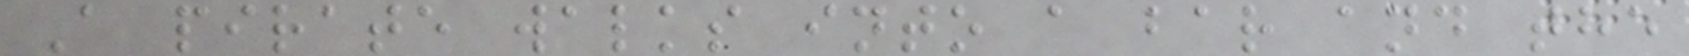A pirate walks into a bar and the
